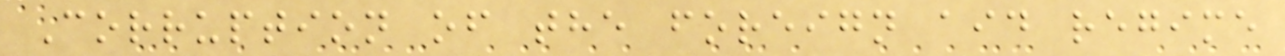Corruption of the foreign aid regime
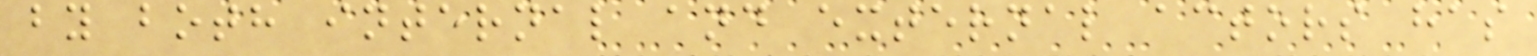by both internal and external actors has
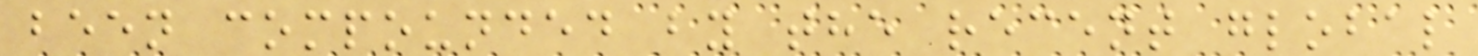been compounded by the recent global
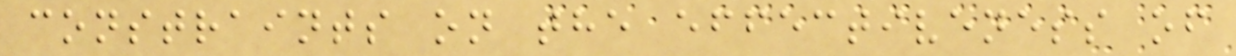constraints on the effectiveness of
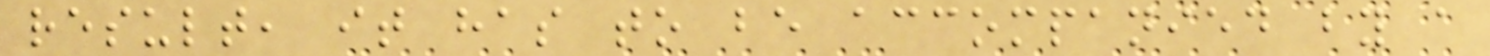result, it has to be accompanied by a
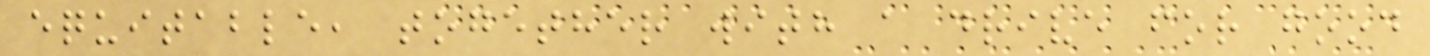equitable, together with a drive for good
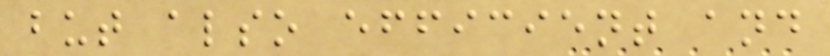but also efficient and
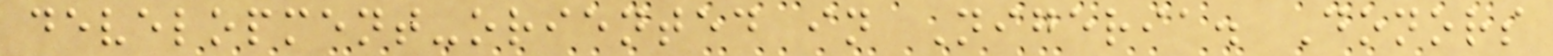development-oriented in Nigeria. Donors
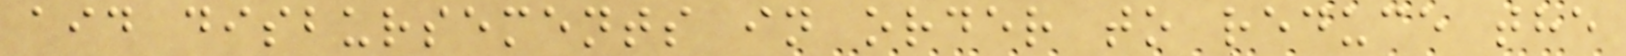aid disbursements in order to reduce the
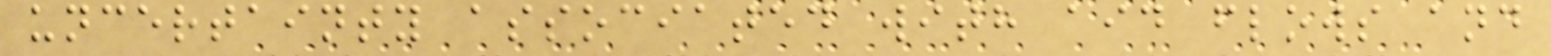uncertainty associated with aid flows and
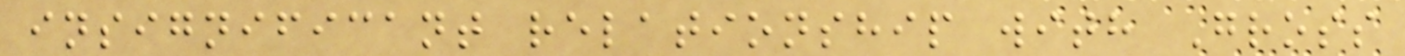insignificant relationship with Gross
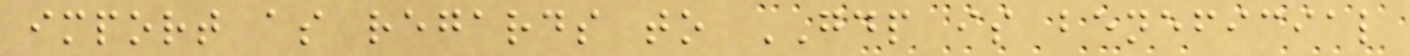import as regards to GDP is beneficial
